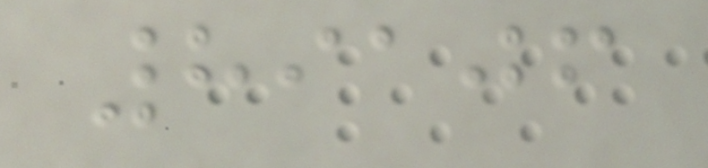89106
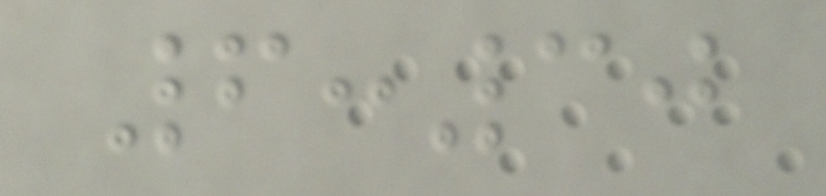6:30
